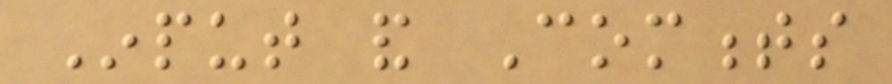Input and Comments
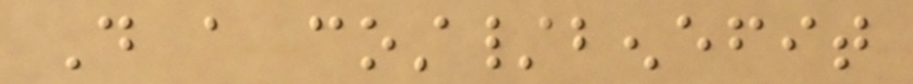Do a cost/benefit
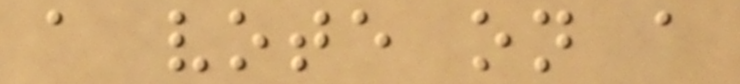a vote on a
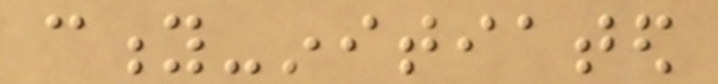city-initiated
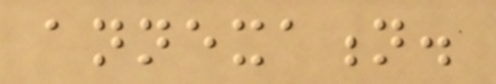annexation.
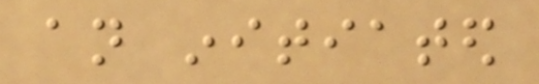an initiated
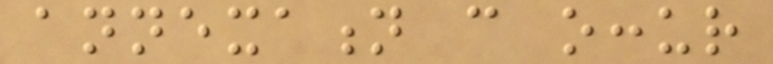annexation can occur
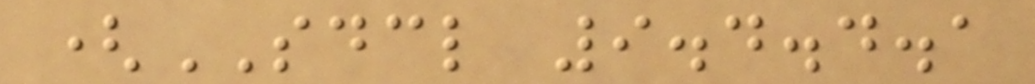(SDCL 9.4.4.1
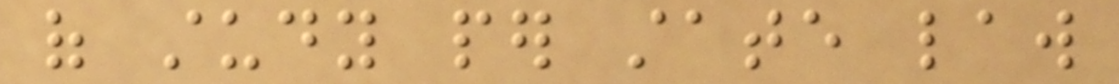of study per state law
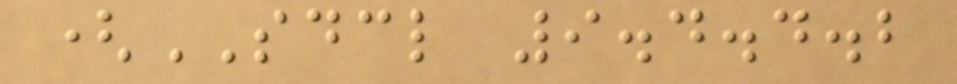(SDCL 9.4.4.2
